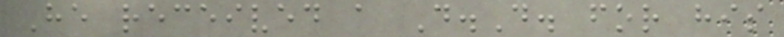He received a D.D. for his
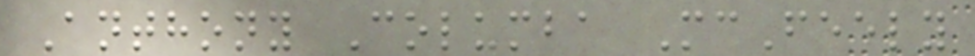Anthony Columba McFeely
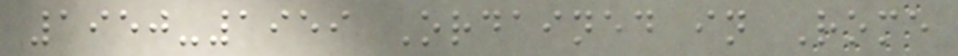1950-1959 Ordained in Rome
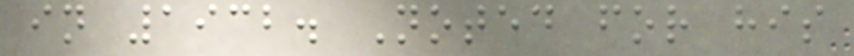in 1932. Noted for his
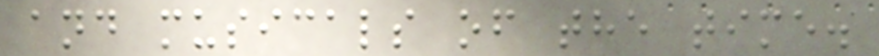and musicals of the time.
